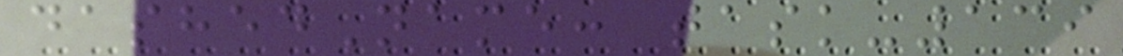dashedName: task-139
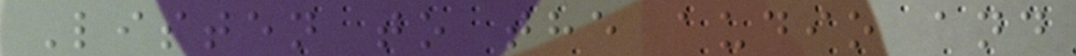Listen to the audio and
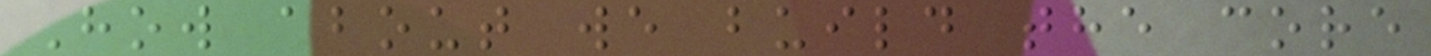How about we build the core
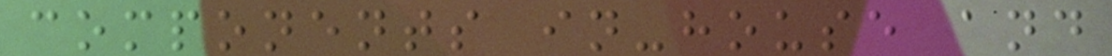components in-house and
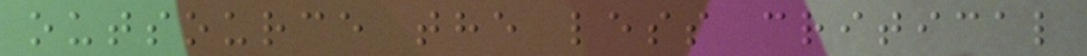outsource the less critical
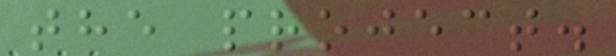the project.
